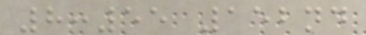8:55 152nd
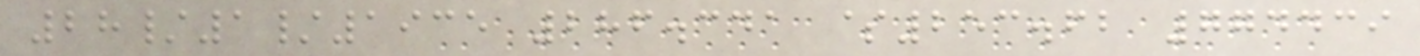28/1/1935 286.341 $253.62 774439
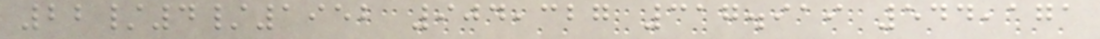22/4/1952 904,327 317.919 544,171
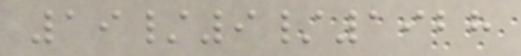19/9/1928
